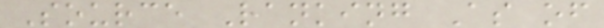Source Ranking As of
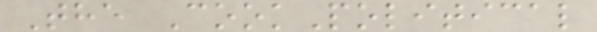The CookPolitical
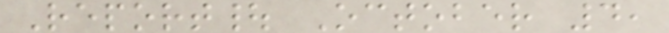Report| October 4,
